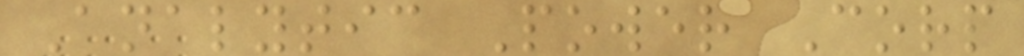Analytic Power Corp
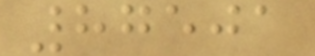87501
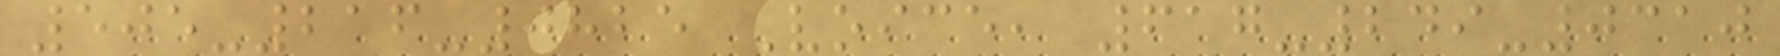505-216-0825 Voice, 617-249-0310
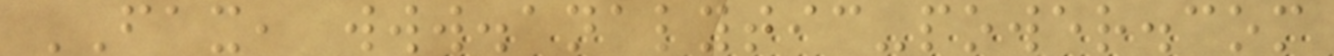FAX, www.analytic-power.com
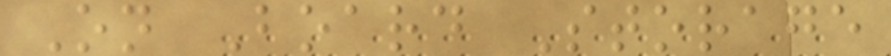On Board Storage
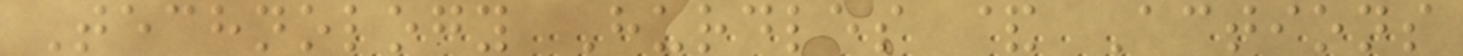Technology Hurdles & Actions
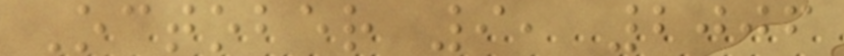October 9, 2006
